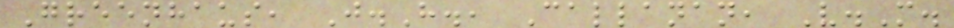Greenhaus, J.H., Callanan, V.M.
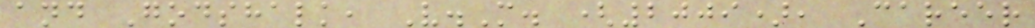and Godshalk, V.M. (2009), Career
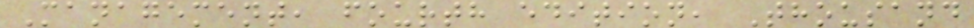Management, fourth edition, Thousand
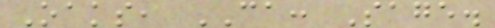Oaks, CA: Sage.
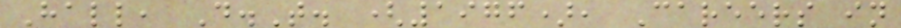Hall, D.T. (1976), Careers in
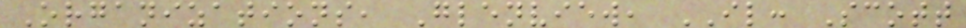Organizations, Glenview, IL: Scott
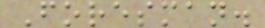Foresman.
